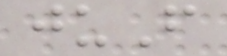juF
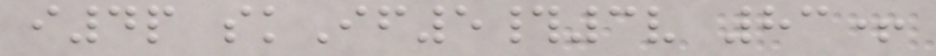i4p skIf5#3v 83+
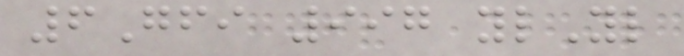6Gfi 997 ylYl
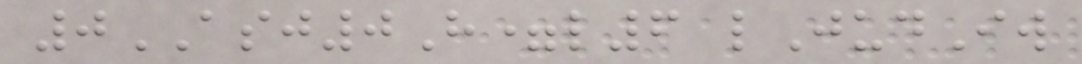0ASJ0H=l6 lJudIw
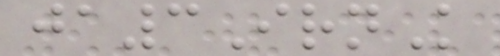ja3IrnK
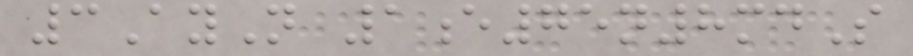3AyN 1e75n8mdS
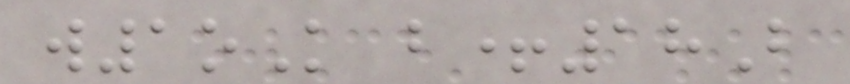w1oK b+18B
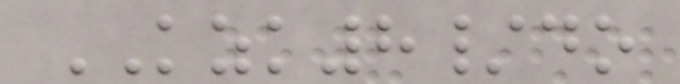KZK8/do
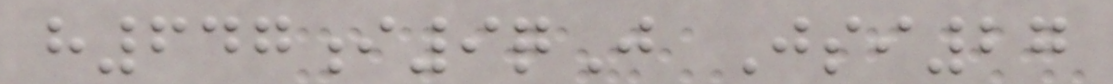h647i9qJ Jsi27
